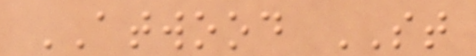ATWOOD ST
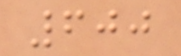600
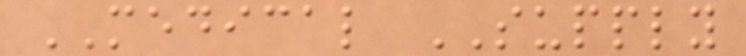MEDICAL SUPPLY
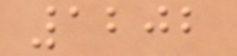1202
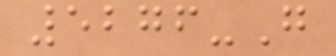5276-G
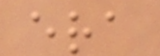era
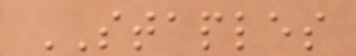STAPLES
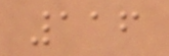116
